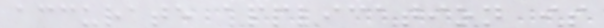accurate application is
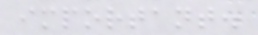important.
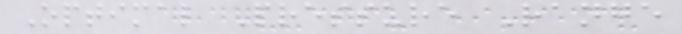Optimal Pressure Range
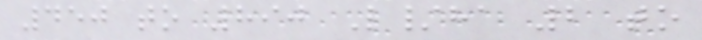450 to 890 L/ha 2 to
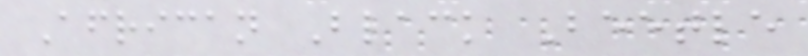African Black Beetle
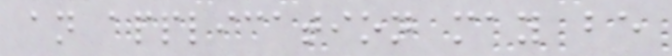an application may be
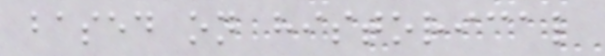based on historical
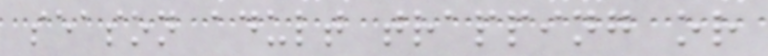season adult trapping or
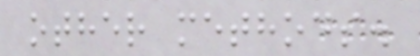other methods.
